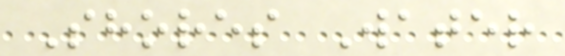Shores Water
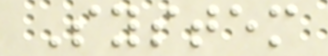System
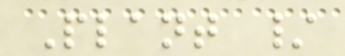Plant /
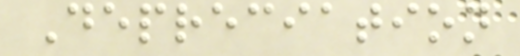Depreciation
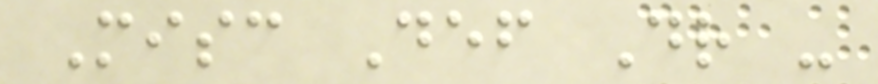Misc Def Dr -
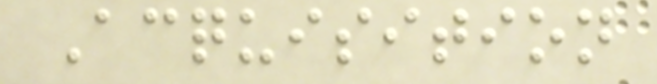Acquisition
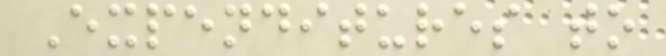Expenditures to
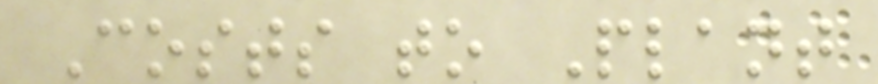Costs to Plant
